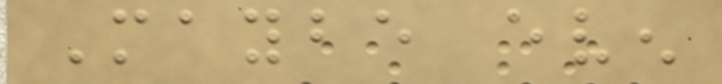Maybe even
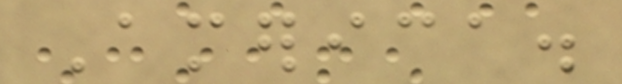America.
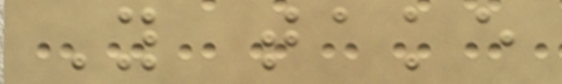You take
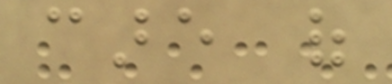care of
